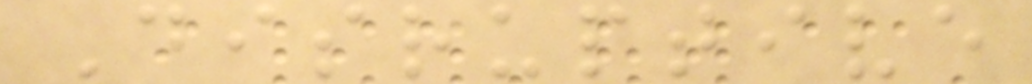Disruptive
